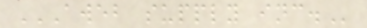AWEB SUPPLY INC.
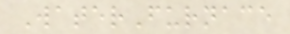WaterFurnace
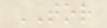TOR
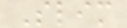Slim
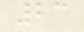23
